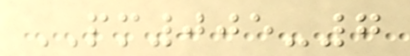PM005-7
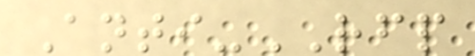Anti-RFP
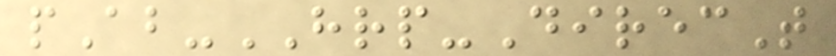pAb-HRP-DirecT
